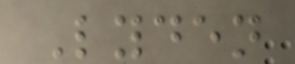Lyden
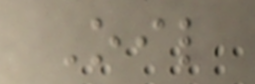Oil
